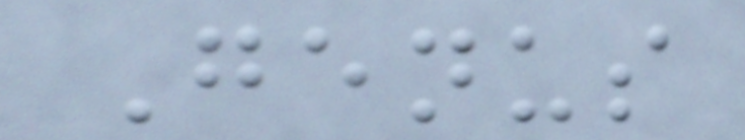Genus
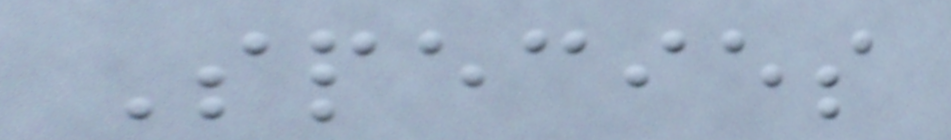Species
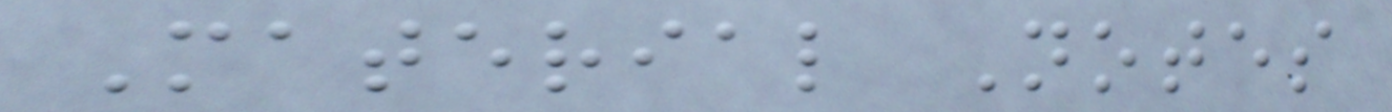Material Notes
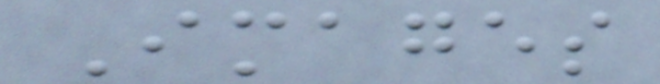Images
